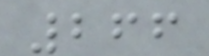266
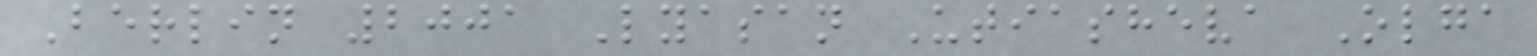Berlin 2001 Lyasan Utiasheva Olga
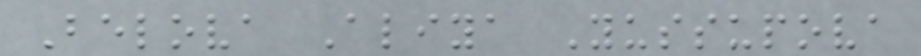Belova Aliya Yussupova
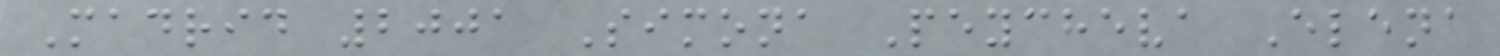Madrid 2001 Simona Peycheva Elena
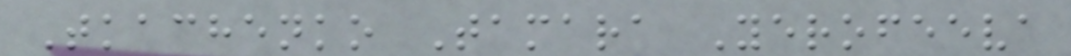Tkachenko Tamara Yerofeeva
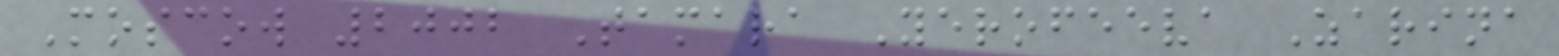Moscow 2002 Tamara Yerofeeva Zarina
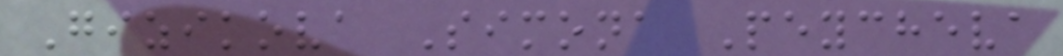Gizikova Simona Peycheva
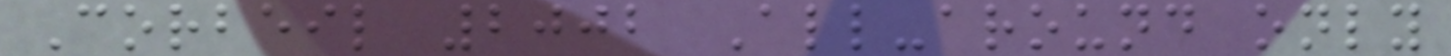Corbeil 2002 All-around only
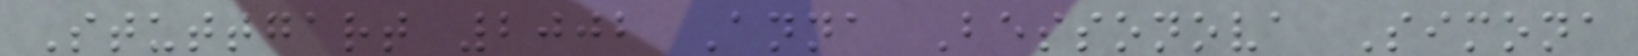Stuttgart 2002 Anna Bessonova Simona
